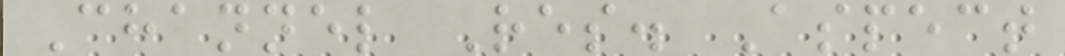Channel Res. Aspect
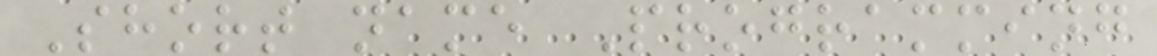Short name Programming
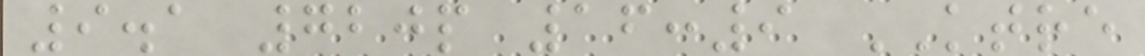9.1 720p 16:9 KTRE
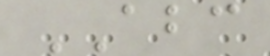ABC
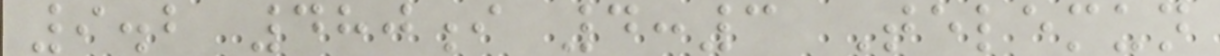9.2 480i 4:3 Telemun
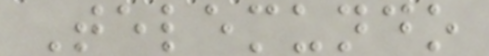Telemundo
